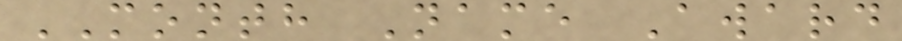MONTH Name Award
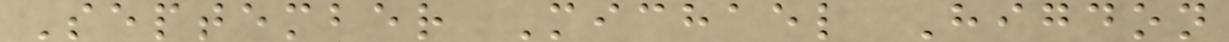September Michael Higdon
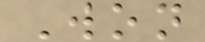Won
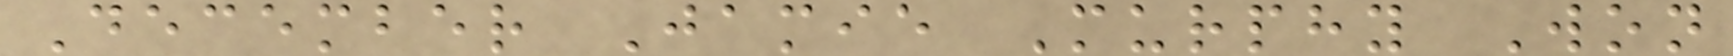December Jamie Murphy Won
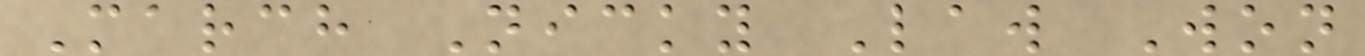March Nicky Law Won
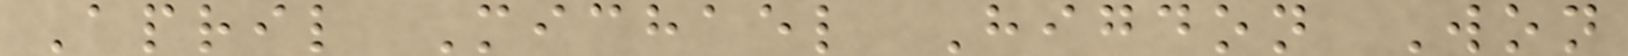April Michael Higdon Won
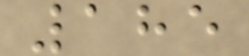185
